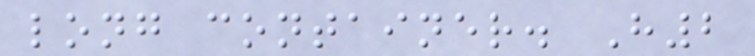long container. H2
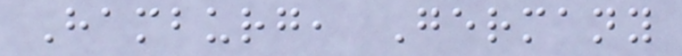Hamburg, Germany
